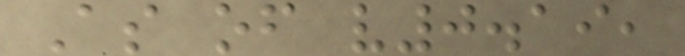As of v0.19,
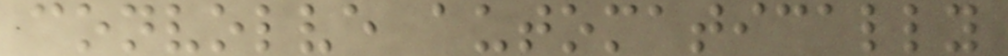convolve automatically
